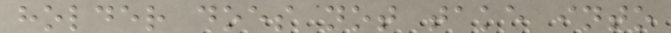holder does not take into
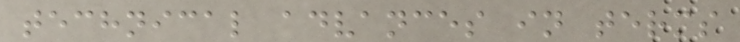technical advances in terms
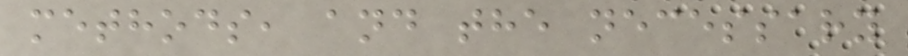methods, and the necessary
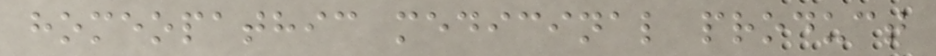homeopathic medicinal product
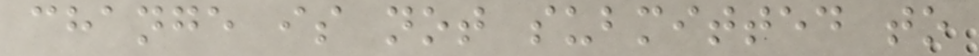change is not submitted to
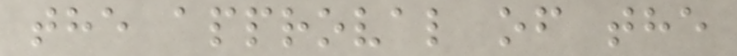the approval of the
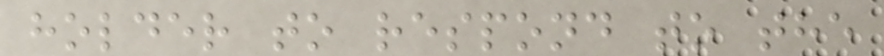holder to respond to the
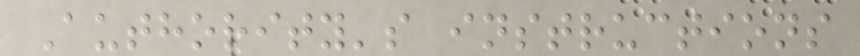Authority's instructions
